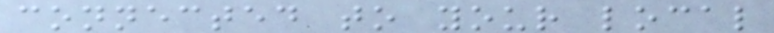connected to your local
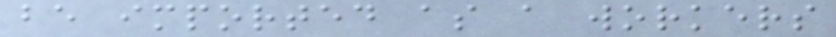be imported as a workers
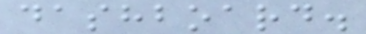dashboard.
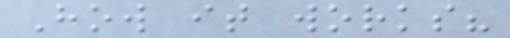How it works?
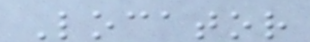Locator
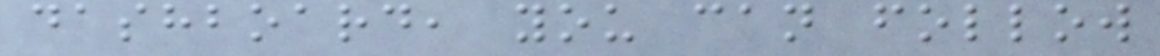dashboard, you can follow
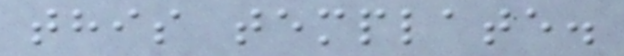this template.
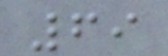69
